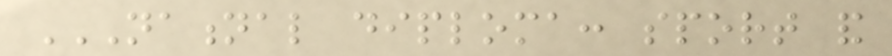NATIONAL DIPLOMA: SPORT AND
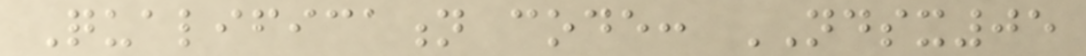Qualification code: NDSX05
